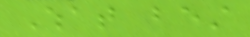What best
